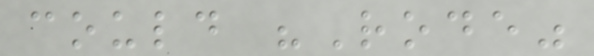could "Rode"
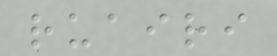ruairi
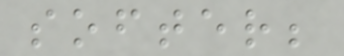softer;
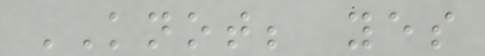KNOT; yes
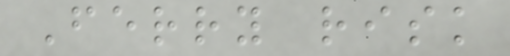Ferry risk
